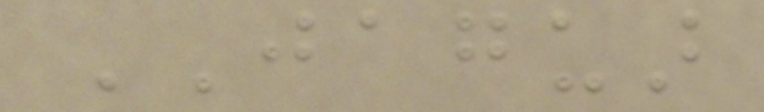JAGUAR
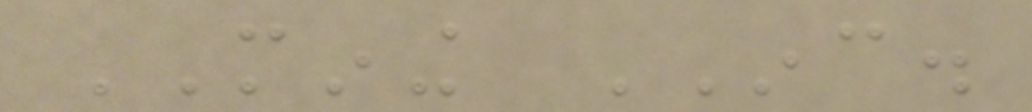MINING INC.
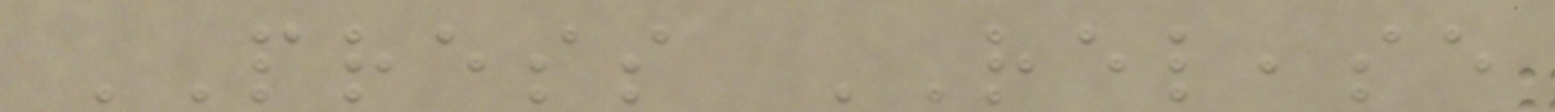PRESS RELEASE
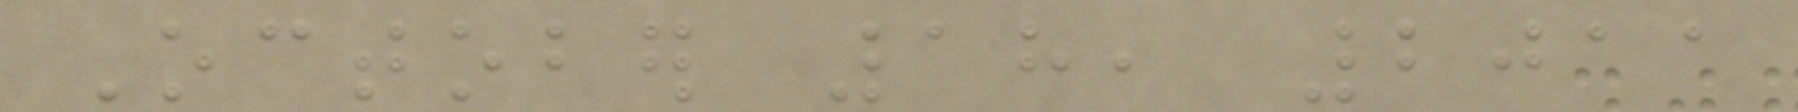October 18, 2011
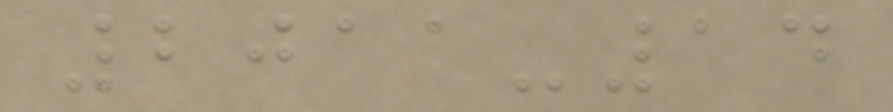2011-14
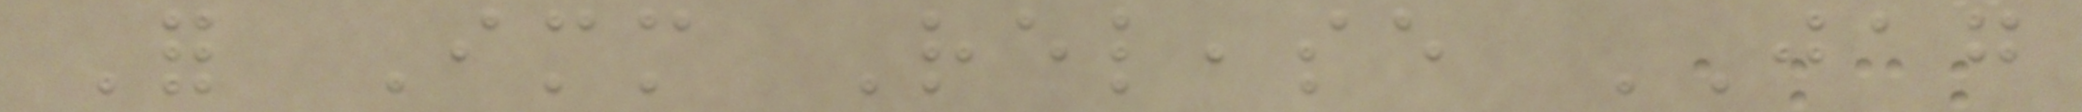For Immediate Release JAG
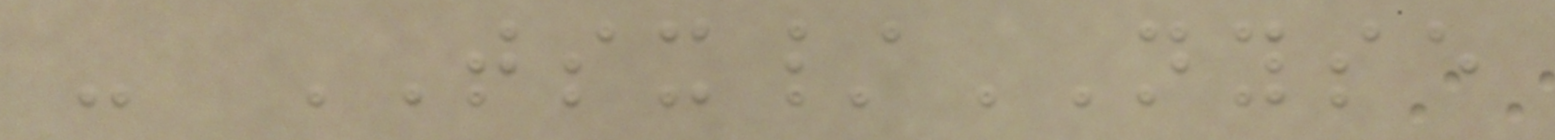- TSX/NYSE
